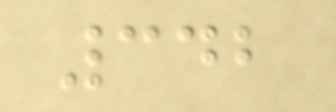342
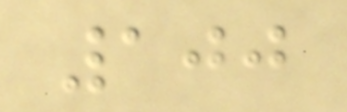100
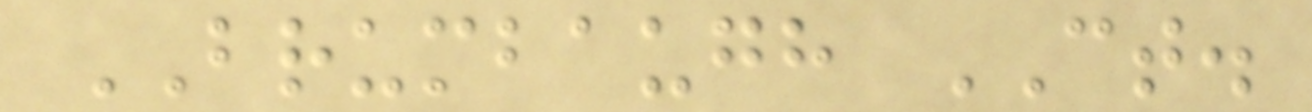BRUMBAUGH CT.
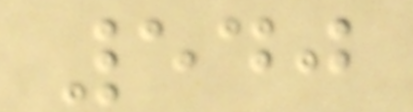540
